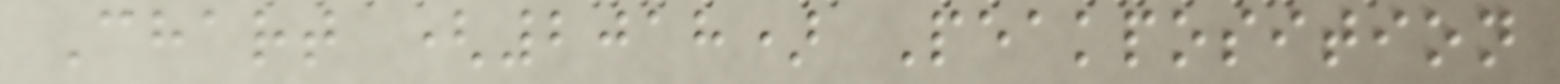Chart (2018) Peakposition
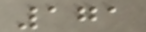171
